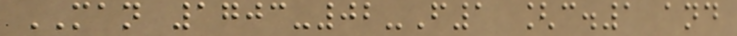MAN 1703-02-F1 [c.1 and
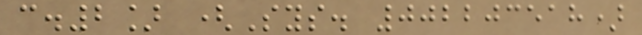c.2] (Sys. 002203518)
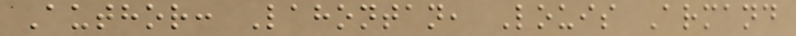Author: Lahontan, Louis Armand
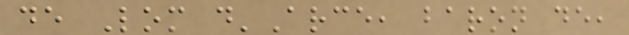de Lom d'Arce, baron de,
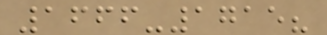1666-1715?
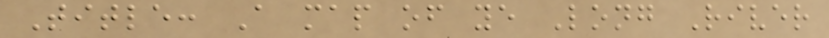Title: A map of ye Long River
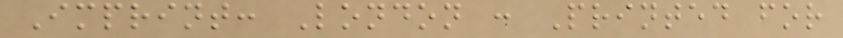Imprint: London : Printed for
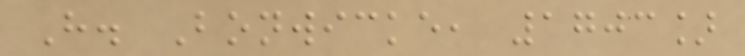H. Bonwicke, 1703]
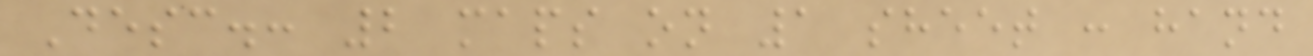Desc.: 2 maps on 1 sheet : hand
